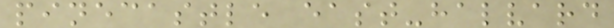pinecastle east-halvard
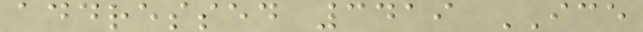addressed 3419 ICE
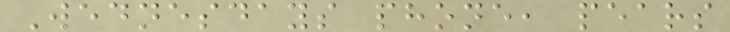Wednesdays phone, pears
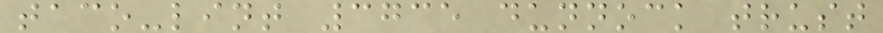taco-lint 3735 dunnock trust
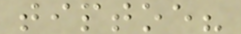tiptoe?
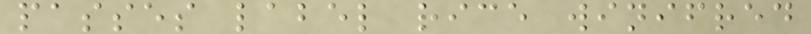passes label rice winifred
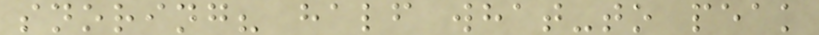snoring? half what-to peak
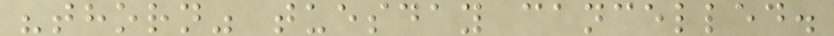"thorn" tuesday cancelled.
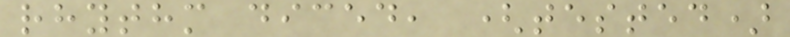rhythm diced, (tested)
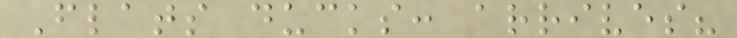Flats ducks: arrives?
